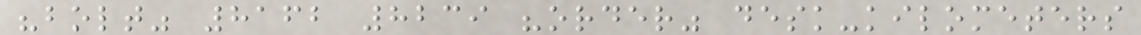"bolt" 8162 8239 "order" desk-kilometers
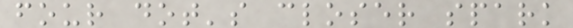four dot's closer spark
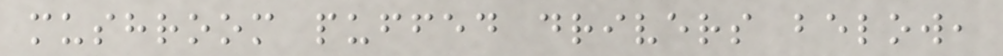mushroom puffed drivers below,
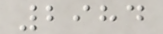2984
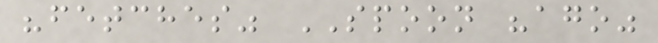"fetches" SPOON "ago"
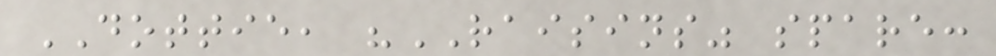DOTTIE, "RAISINS" spare:
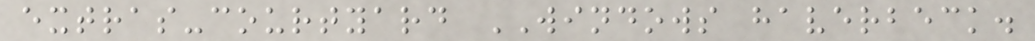extras-courtyard WINDOWS haverbeck.
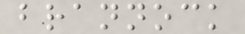brannock
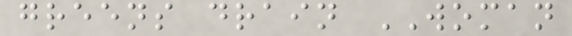greens drain WOMAN
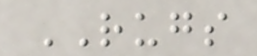RUGS
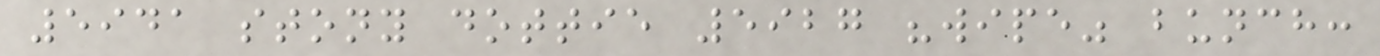5941 stony dottie 5927 "wipe" bunch:
